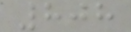808
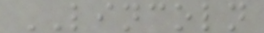LINCOLN
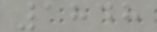1848
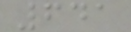641
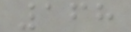168
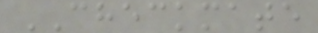CHECKMATE
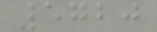5720
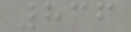836
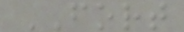FORT
